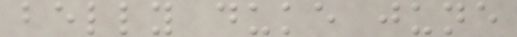belly duke june
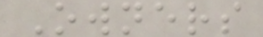Owners
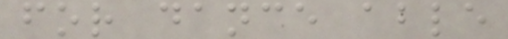for dance able
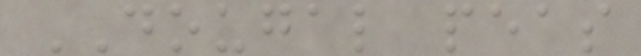DOUGAL peas
